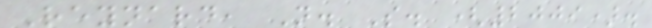Reynard, N. S. (2009).
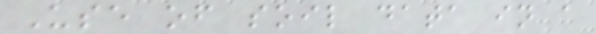Use of soil data in a
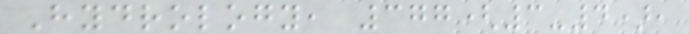Hydrology, 377(3-4),
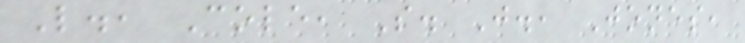L., Cole, S. J., Jones,
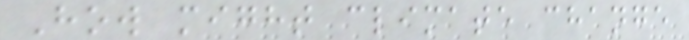How might climate change
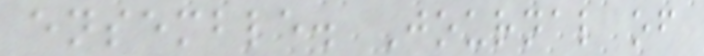ensemble. Journal of
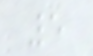5
